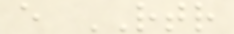e RTR
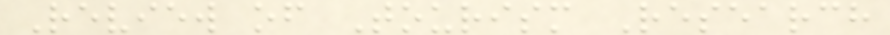Review of Tourism Research
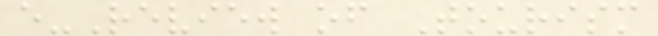e-Review of Tourism
